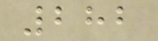282
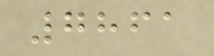7861
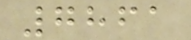7861
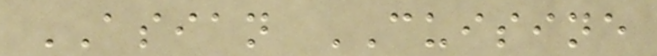ASIAN CUISINE
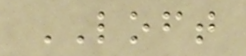LOFT
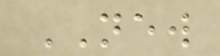NEW
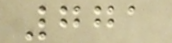771
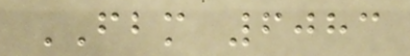FBM 6083
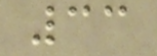33
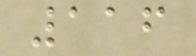116
